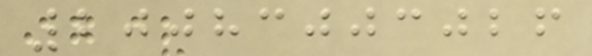20083003026
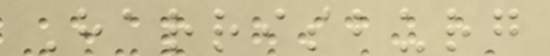Harrisburg
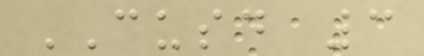CUSD 3
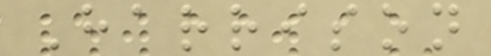Harrison
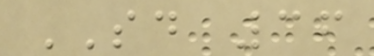SD 36
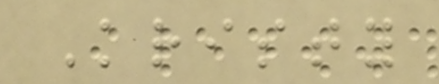Kristy
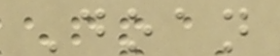Doan
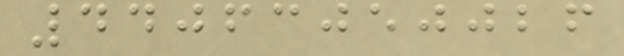44063050026
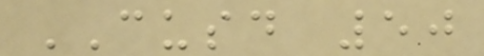CUSD 50
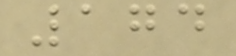174
